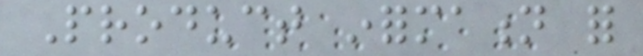Product information for
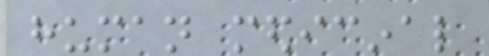human medicinal
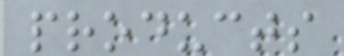products
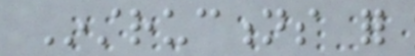Instructions for
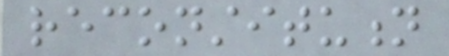reconstitution
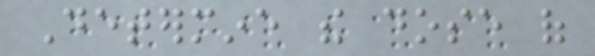Determine the dose of
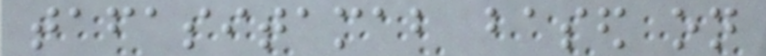tafasitamab based on
